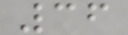36
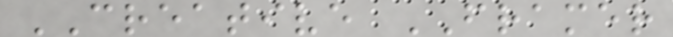CREATIVE FRAMER
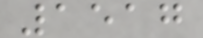1517
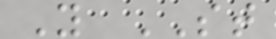Y ST
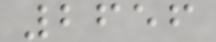2656
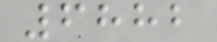6882
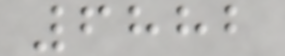6882
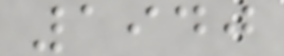1940
